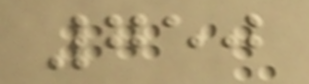750
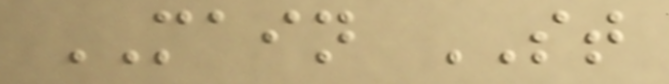MAIN ST
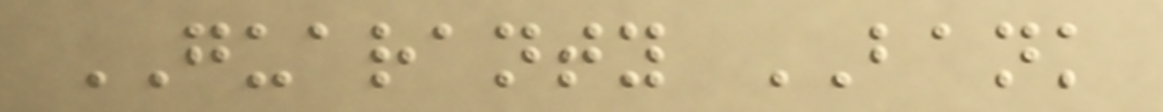GUARANTY BANK
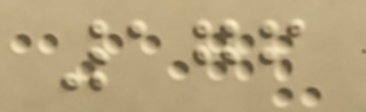176
